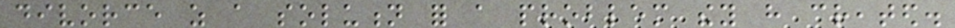divorce as a solution for a problem they have created.
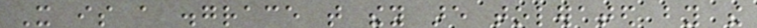It is a disgrace that they are tolerated by the
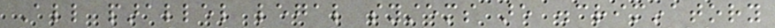All parallel legal systems are discriminatory
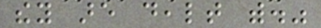they are dealt with."
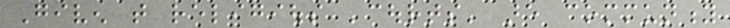Given that religious 'courts' are community
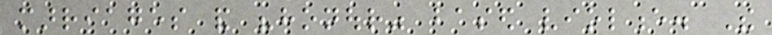marriages and "honour" based violence. The
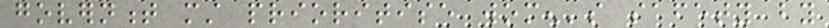government must prioritise women's safety by
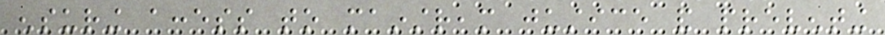ensuring access to mainstream justice and preventing
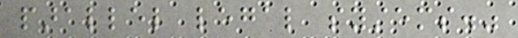parallel legal systems."
